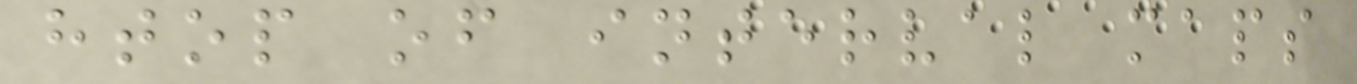htop of interval maps
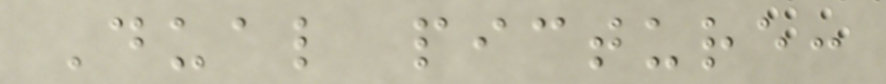Dual picture:
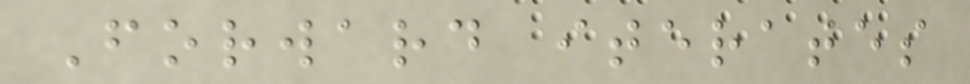Forward iterates
